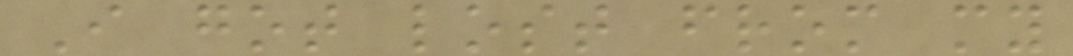I got lost from my
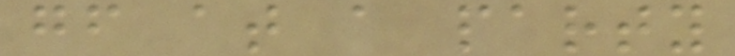gf at a party
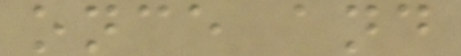once and
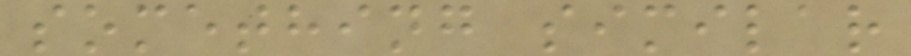something similar
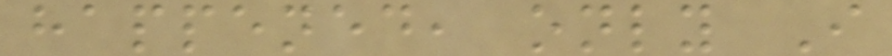happened, only I
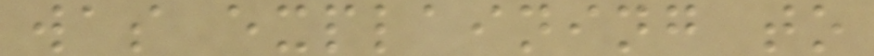was explaining to
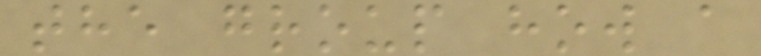the group how a
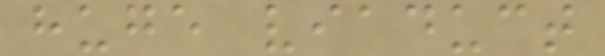huge viaduct
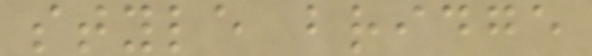style bridge
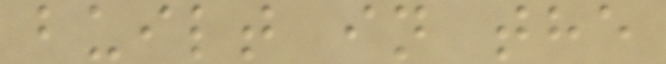built in the
